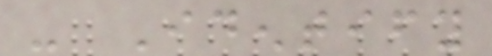- Identify
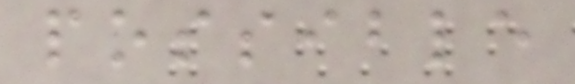possible
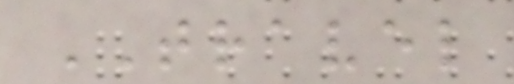TRAVEL
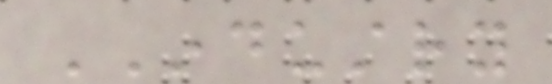INDUSTRY
